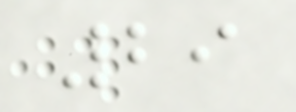29
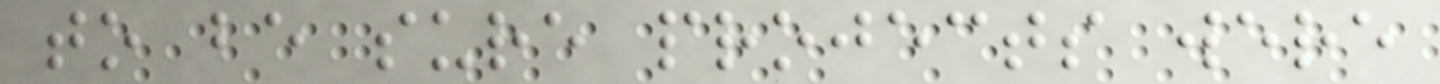to be sure projects were
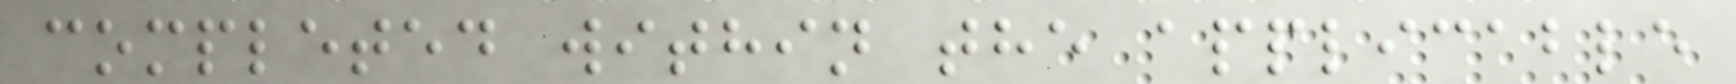completed within the applicable
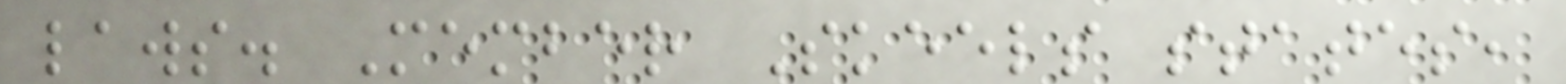laws. Member Skeels states,
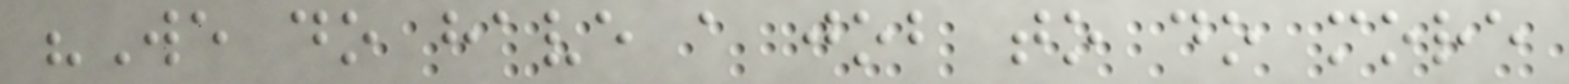"We do have a job to do more
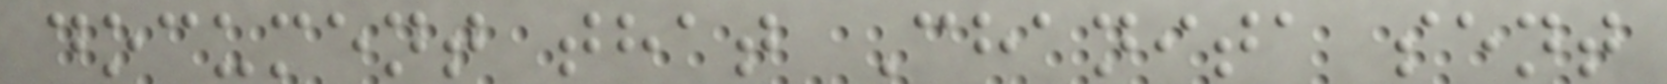document that Chanita sent
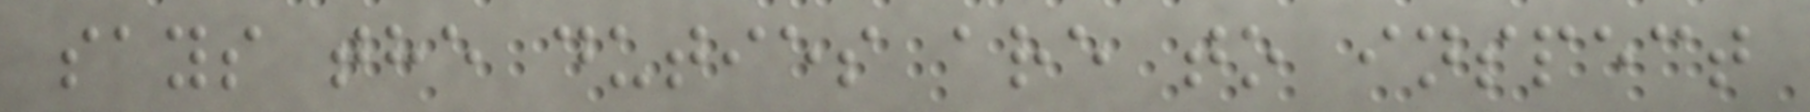says the duties are to inspect
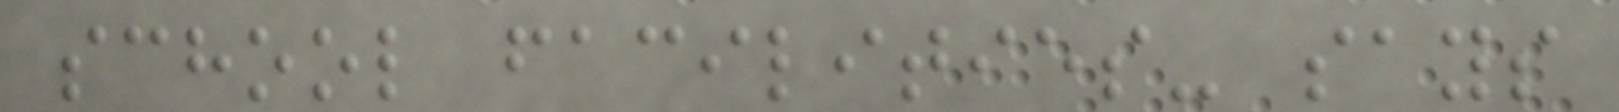school facilities- says
